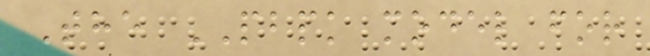The PBPK model for
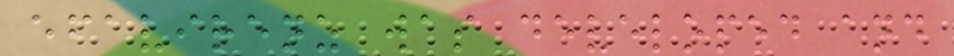efavirenz was developed and
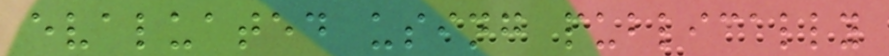evaluated using publically
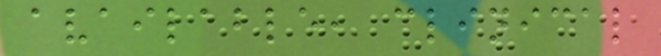available, clinical
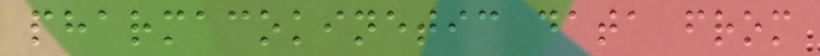pharmacokinetic data from
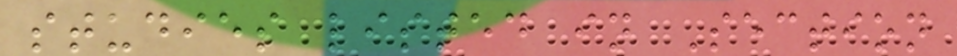studies listed in Section
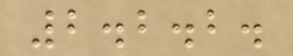2.2.2.
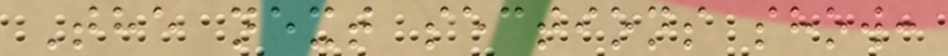The next sections show:
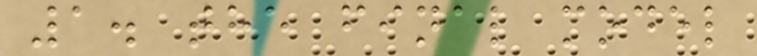1. the final model
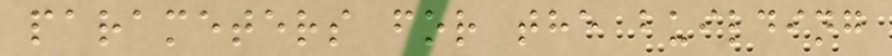parameters for the building
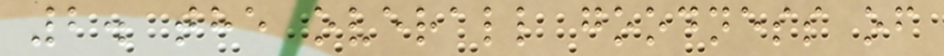2. the overall goodness of
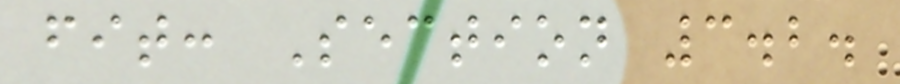fit: Section 3.2.
